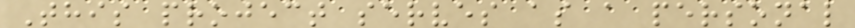This project serves as a personal
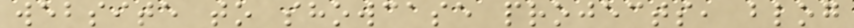website to showcase projects, blog
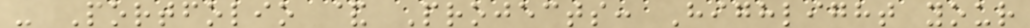- Portfolio & Projects: Highlight your
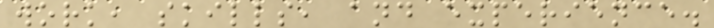work, skills, and experience.
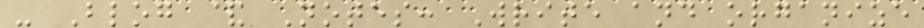- Blog & Notes: Write and organize
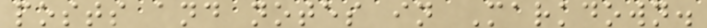posts and notes in Markdown.
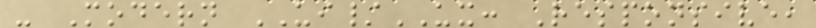- Modern UI/UX: Responsive,
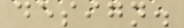design.
